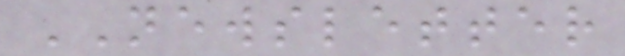NEWSLETTER
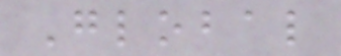Global
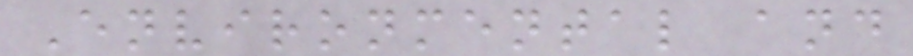Environmental and
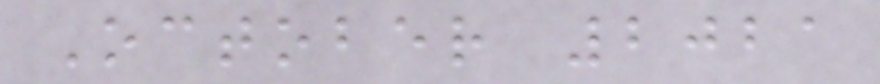October 2021
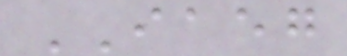IAEG
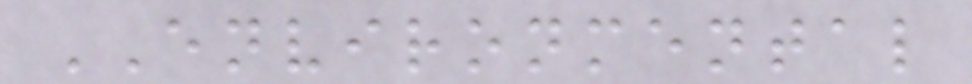ENVIRONMENTAL
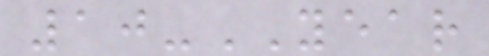10-YEAR
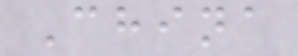China
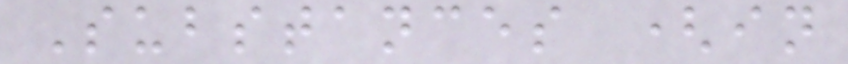Substances (in
